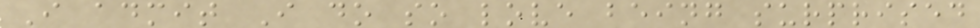I admit I do so love being surprised
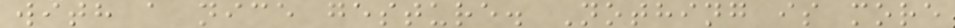with a nice gesture. Nothing is more
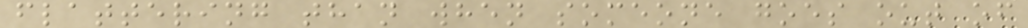flattering than when someone goes out of
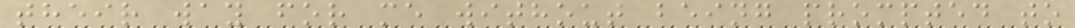their way for me without being prompted to
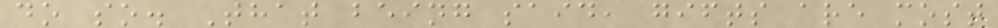do so. That being said, gifts are most
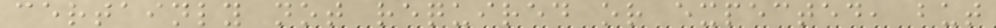certainly not required or expected, but
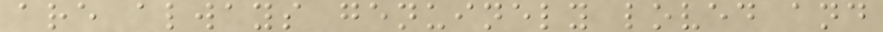are always genuinely loved and
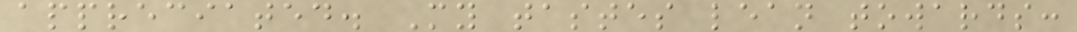appreciated. My tastes lean towards:
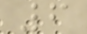6
